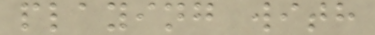playing with
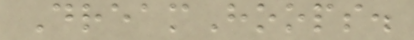DreamHoops.
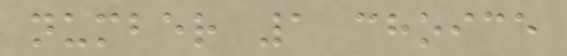number 1 choice
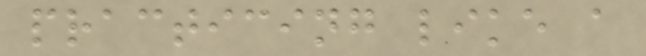practicing like a
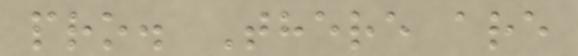pro. There are
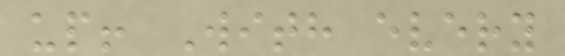up! With every
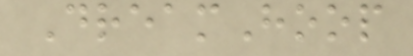DreamHoop
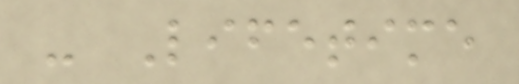- Lifetime
